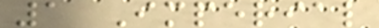1 Imperial
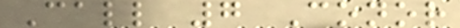Call 7 Conor
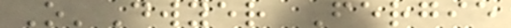O'Dwyer Fergie
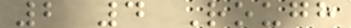2 4 Rough
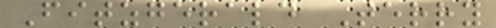Fitzgerald Terry
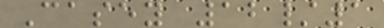Casey 12/1
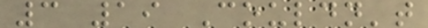3 19 Couldn't
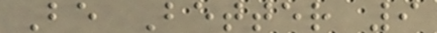Be Better 9
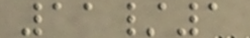11/1
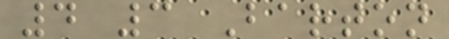4 3 Barton
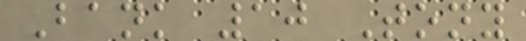Bank 10 Tony
